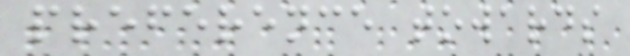preference towards
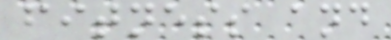fitness and
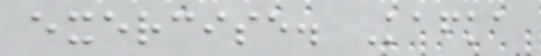exercise. Kafka
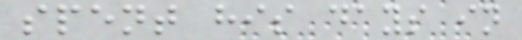spent his days in
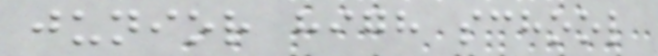junior high school
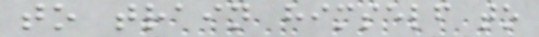to train himself to
